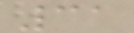31
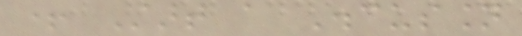+ Start a Discussion
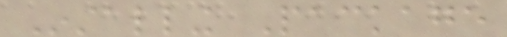Installing Package
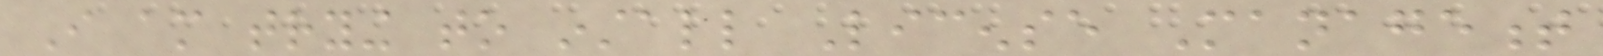I am trying to install License Management
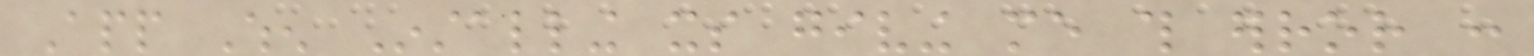App When Installing its giving me this error :
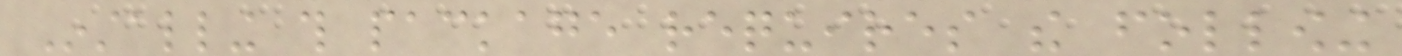Installing this package requires the following
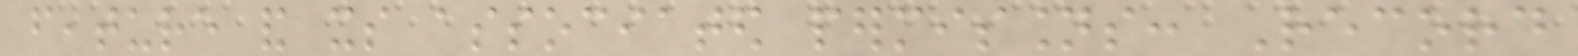feature and its associated permissions: Record
